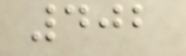402
